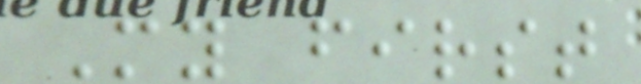My first
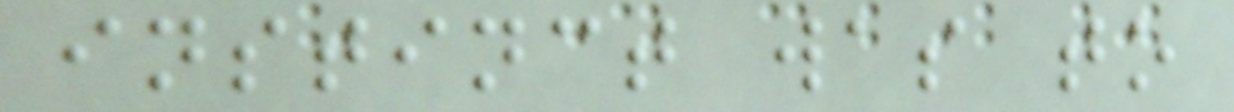instinct was to
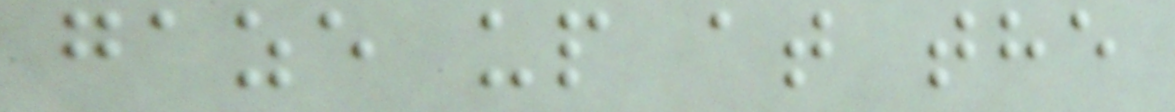gaze up at the
